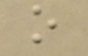o
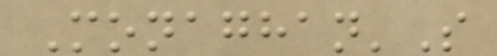Monaghan'S
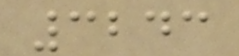3243
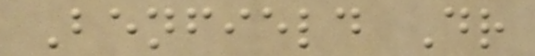Benfield Dr
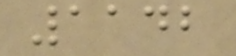1142
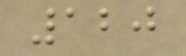120
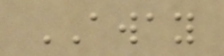AWAY
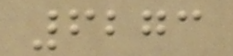6273
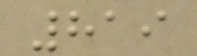819
